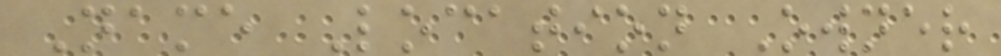Name Location Owner
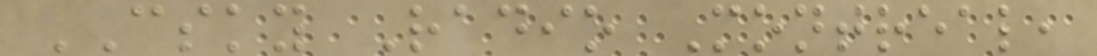CSKY Radio Montreal,
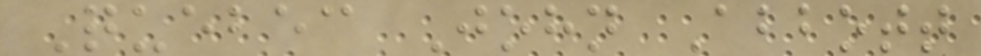Quebec John Abbott
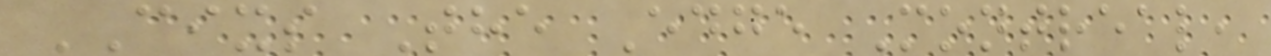CIXS The Edge Montreal,
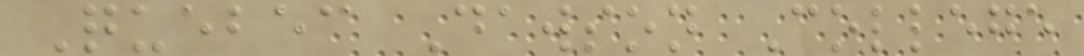Quebec Dawson College
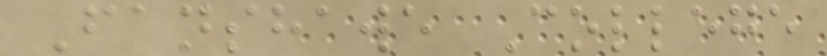Fanshawe College
